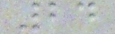24
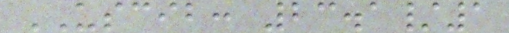USCIB: 23.1/1
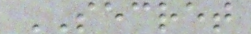SECRET
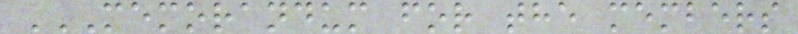MEMORANDUM FOR THE MEMBERS
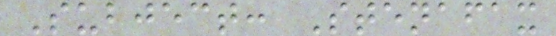Subject: Stenafax
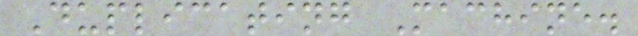Duplicating Machine.
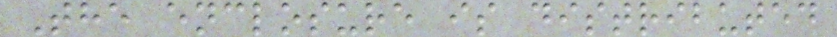The enclosure is distributed
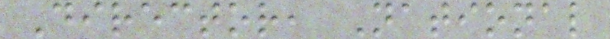Director, National
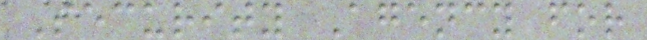Security Agency for
